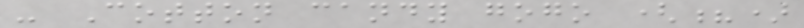- Cotton candy gogo (?)
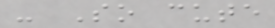- So cute
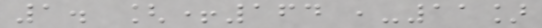1. [+164 ,-11]
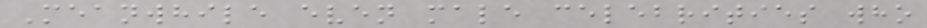Meanwhile even male celebrities who
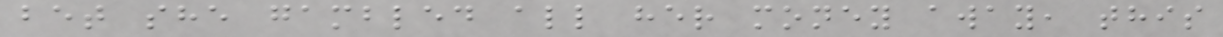bet she gambled all her money away, this
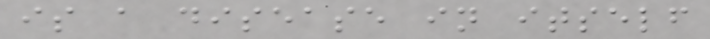is a disease in itself
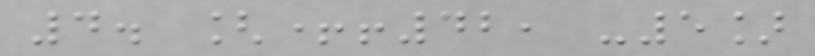4. [+!42, -5]
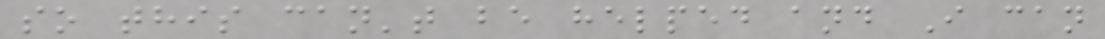so this can't be helped and I can
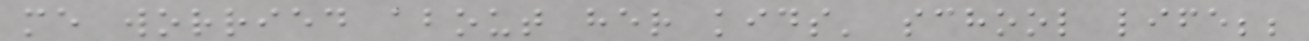me worried about her kids' school life;;
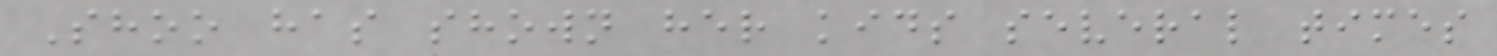Shoo has shown her kids several times
